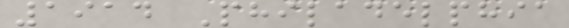1914 Philadelphia
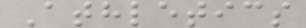Athletics
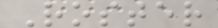Roster
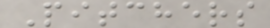Pitchers
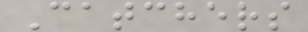Catchers
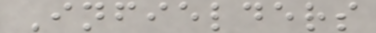Infielders
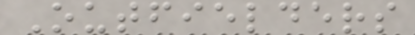Outfielders
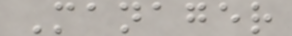Manager
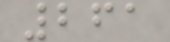261
